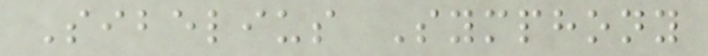Sibelius Symphony
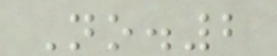No.2
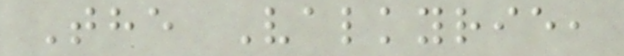The Valkyrie,
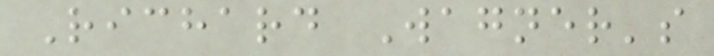Richard Wagner's
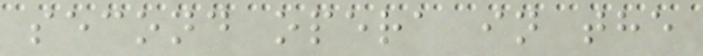second opera in the
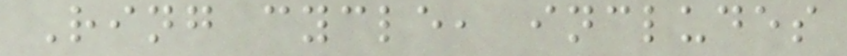Ring cycle, includes
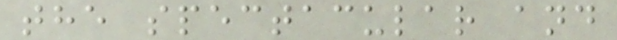the spectacular and
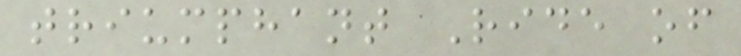triumphant Ride of
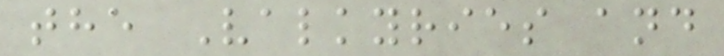the Valkyries and
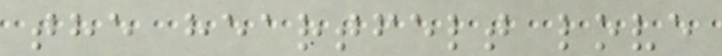the heartfelt love
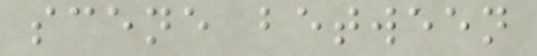scene between
